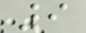9
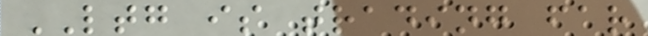LTG is trading far
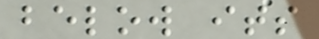below its
